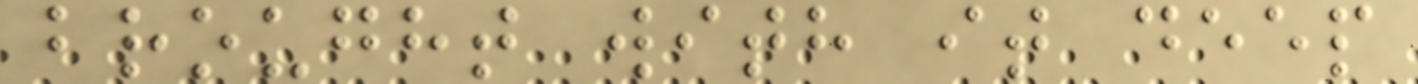brought with it deep
